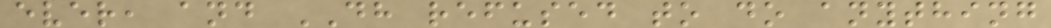ever, and DH refused to do anything
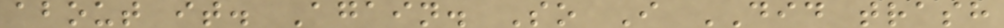about it. Again. So I DID trash
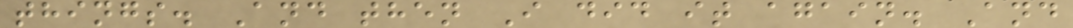things. And then I did it again. And
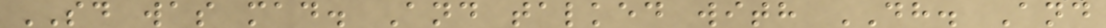SD was mad. And talked with DH. And
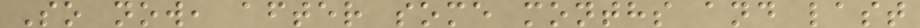So now, after some months and last
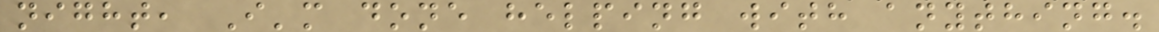night, I'm done helping with anything.
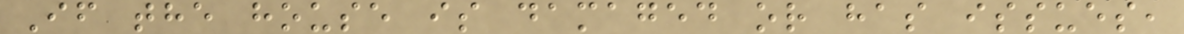If the house is damaged or has issues,
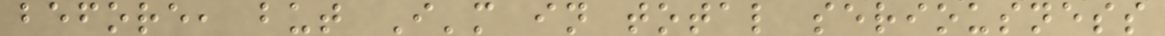before, but I'm in total seriousness
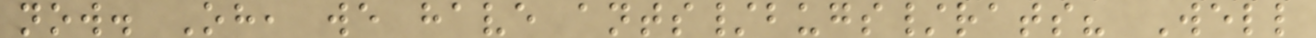now. Oh, we have ants/bugs/rats? Well
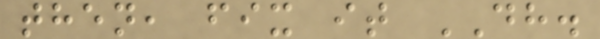then, fix it DH.
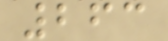263
